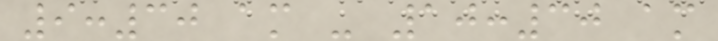9:30 am - 10:30 am
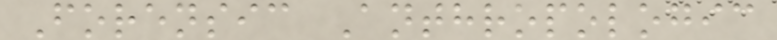Forensic Anthropologic
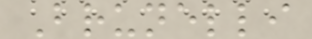Brunelli
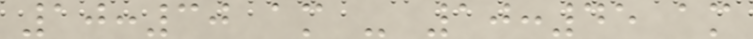10:30 am - 10:45 am
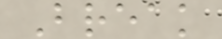Break
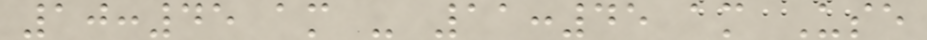10:45 am - 11:45 am Use
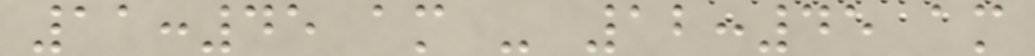11:45 am - 12:45 am
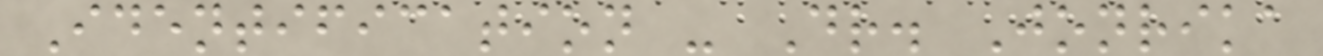Identification - Dr. Jonrika
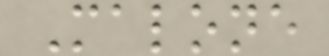Malone
